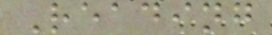Reading
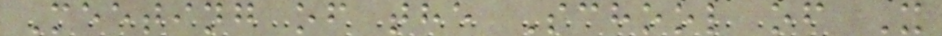Meeting of the School of X
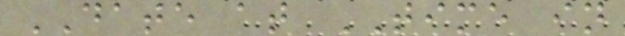DATE at TIME in
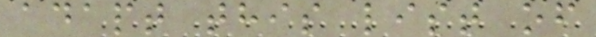adapt this list of
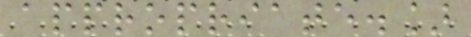appropriate.]
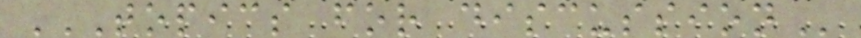TOPICS FOR DISCUSSION
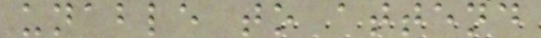unable to attend
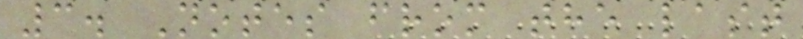3. Notes from the last
